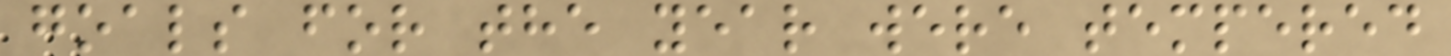goals for the year were tempered
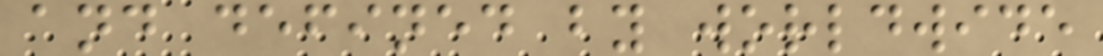and defined by worldwide
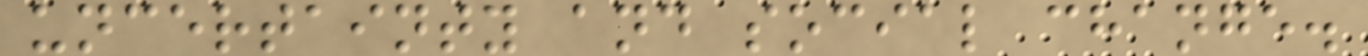uncertainty and social change.
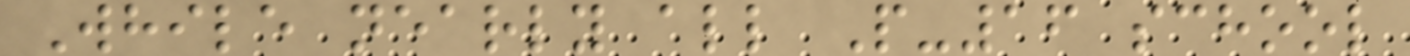While nearly all P-16 school
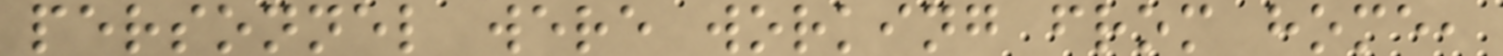personnel were working from home,
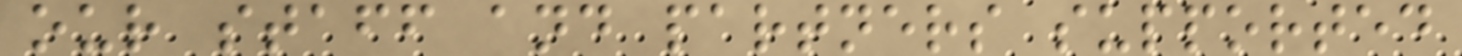our staff and partners supported
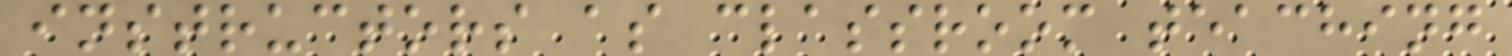instructors as classroom teaching
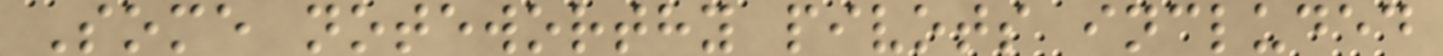Some noteworthy pivots included
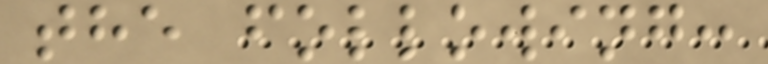the following:
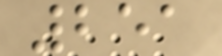251
